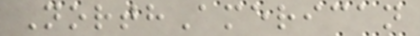NorthAmerican
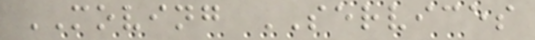MOVING SERVICES
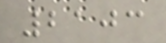2103
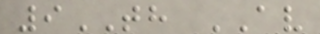9TH AV
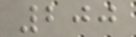200
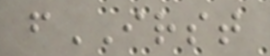fIRST
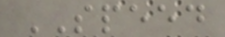SPEED
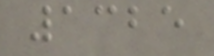1325
